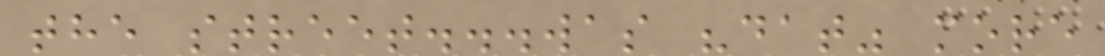the street...was "dat" more
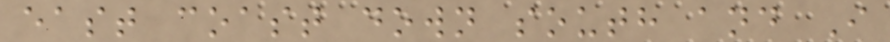east coast down south and I
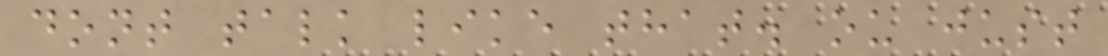dont talk like that. ou just
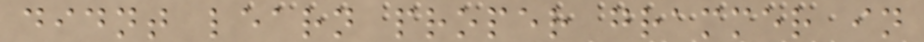didnt learn proper grammer in
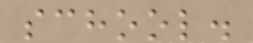school.
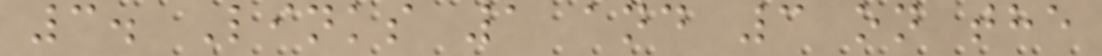3. Links 1 and 3 on the
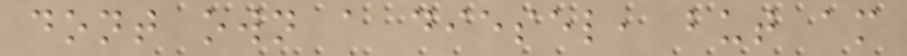dont own a diesel, but am
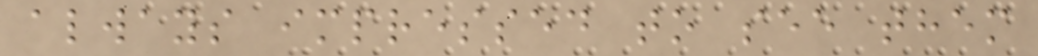always impressed to see them
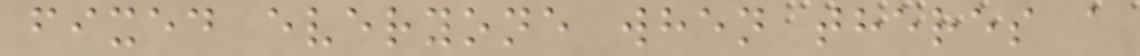fixed everyone when theres a
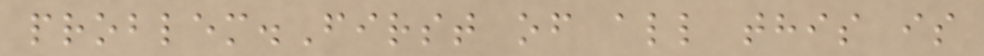problem.First of all this is
